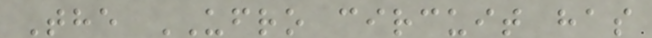The UFRO circuit has
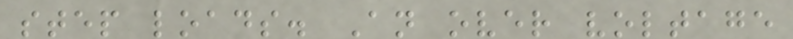step loads. An over voltage
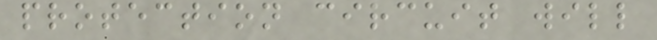protection circuit will
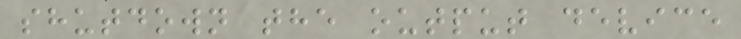shutdown the output device
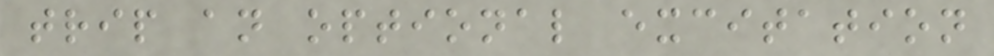trip an optional excitation
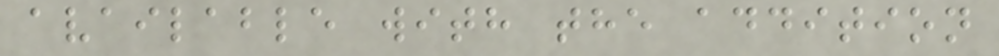available with the addition
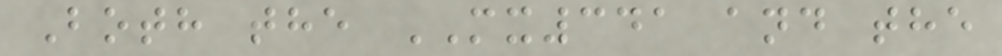Both the MX341 and the
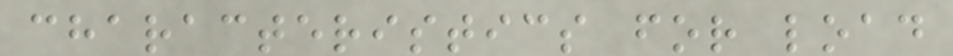characteristics for load
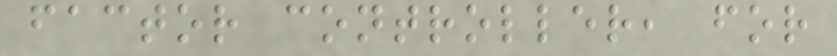factor controller, for
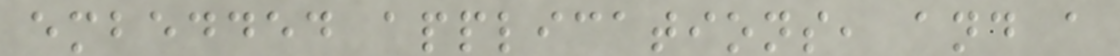embedded applications, and a
